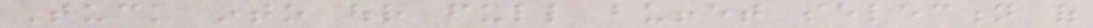Tuck into our full buffet selection of
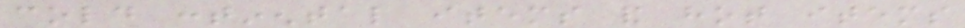cold continental items and hot items
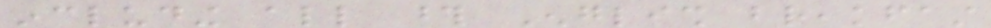including all those English breakfast
